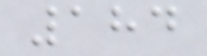184
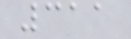311
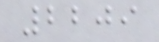2209
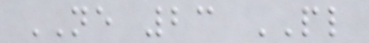NE 23 PL
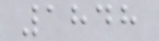1848
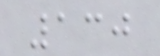130
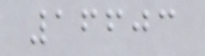16603
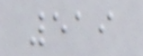519
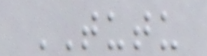TUTU
